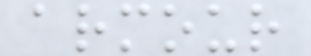armour
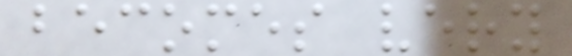becomes very
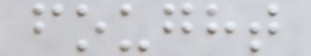fought
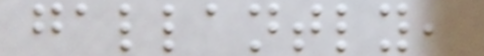gallantly,
